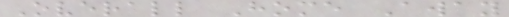Overall Home Away
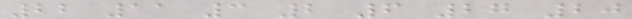22 11 3 2 6 27 20
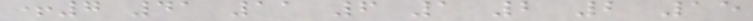+7 41 11 6 1 2 2 15
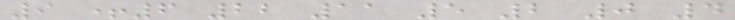9 +6 22 11 5 2 0 4
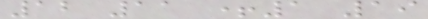12 11 +1 19
